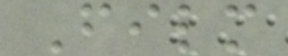Film
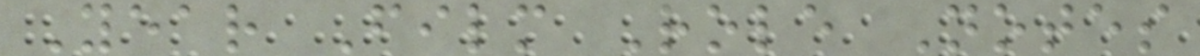Year Film Role Notes
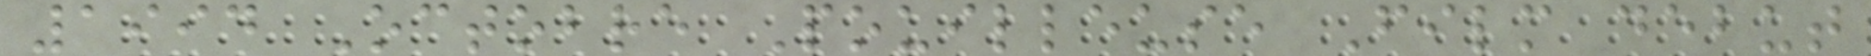1994 Octobre Pouilleuse Film debut
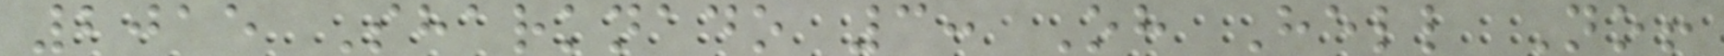2015 Sharknado 3: Oh Hell No!
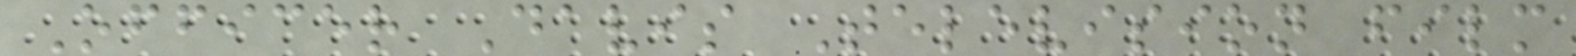Officer Davis Television film
